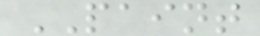PAINT
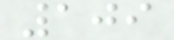109
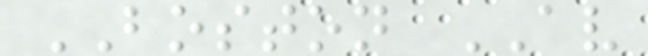BOSTON AV
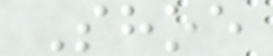Shoe
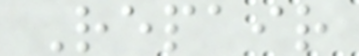Repair
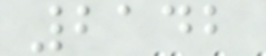2142
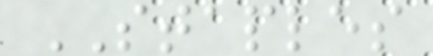STAPLES
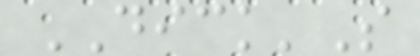DICK'S
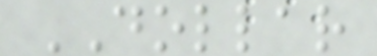DOLLAR
